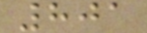801
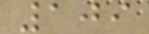109
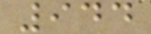944
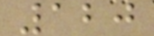120
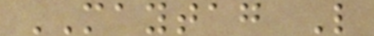MAYTAG L
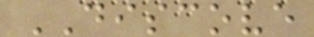DISCOVE
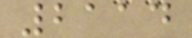2114
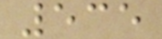535
